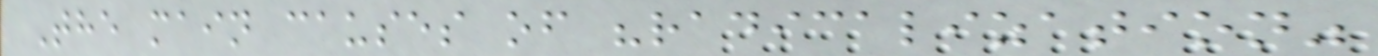The main causes of "radicalization"
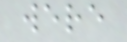were
